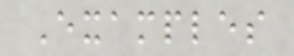Examples
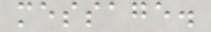message.
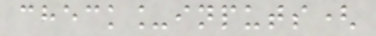check_inputs(
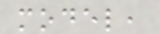model,
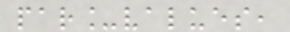par_values,
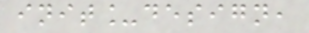init_design,
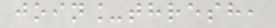join_thresh,
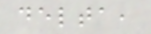delta,
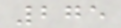275
